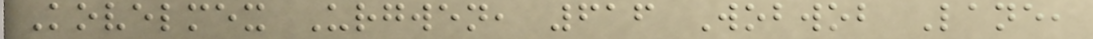Kovelmex Urgwen, 616 Wobwob Lane,
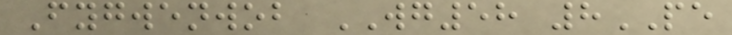Fygwenwob WG58 8PE
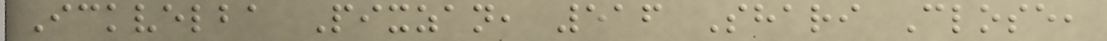Ickvelba Pixzan, 516 Shari Close,
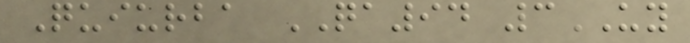Quiurba QA94 3UY
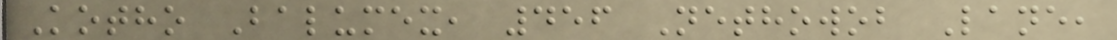Kotho Balumex, 456 Nethowob Lane,
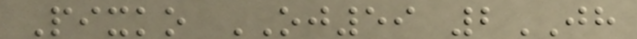Pixko OJ59 2JH
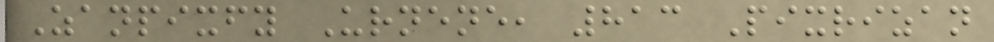Zanpixfy Urnene, 813 Pixrizan
